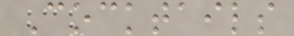Cocktails
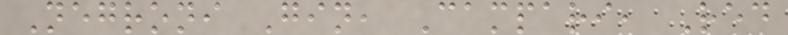Negroni Gin, Campari, Red
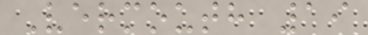Vermouth 19
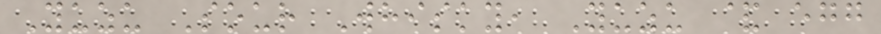Yuzu Sour Whisky, Yuzu & egg
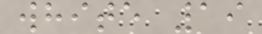white 19
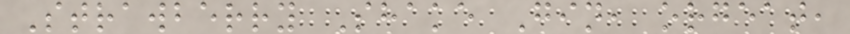Strawberry Shake Gin, orgeat,
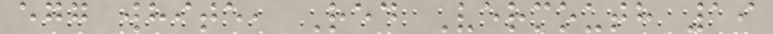egg white, Red Vermouth 19
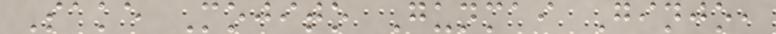Sake Mojito Gunmai Ginjo,
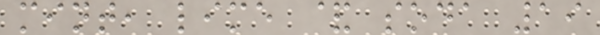mint, lime & soda 19
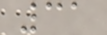31
